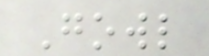Gowl
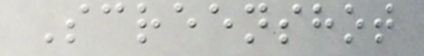Screenshot
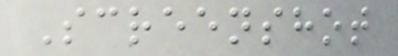Screenshot
